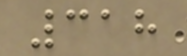318
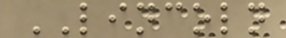LINCOLN
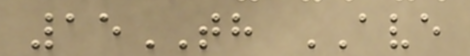15TH AVE
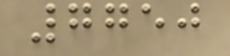7750
